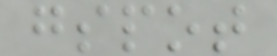gspot
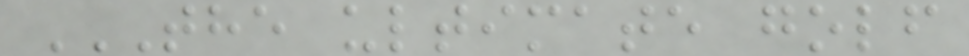THE ULTIMATE GOLF
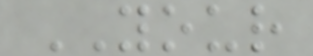YOUR
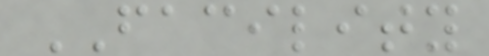FACILITY
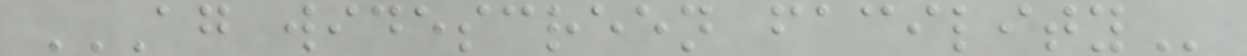AG WIDESCREEN FACILITY
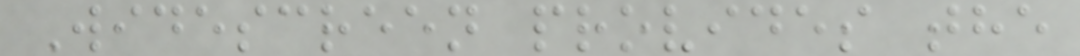Widescreen provides the
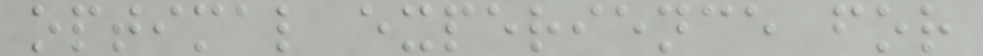optimal experience for
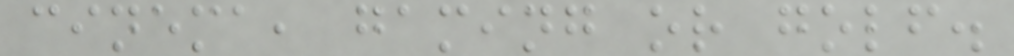cinema, gaming or golf.
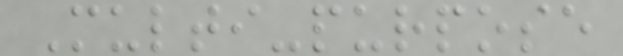Multi-purpose
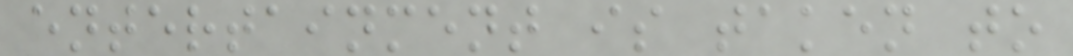entertainment is taken to
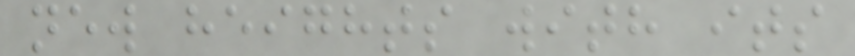new heights with its
